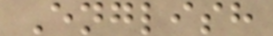English
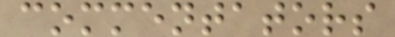commentators
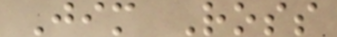Jim Ross
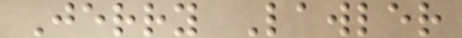Jerry Lawler
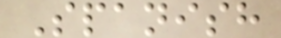Spanish
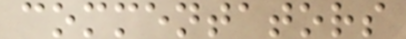commentators
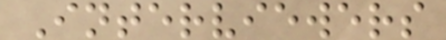Interviewers
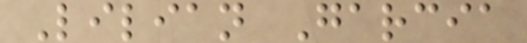Lilian Garcia
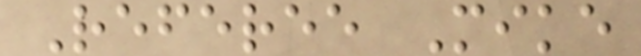Referee Mike
